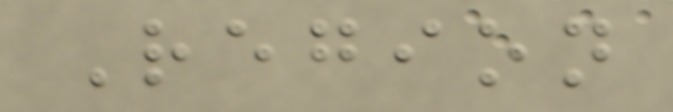Region
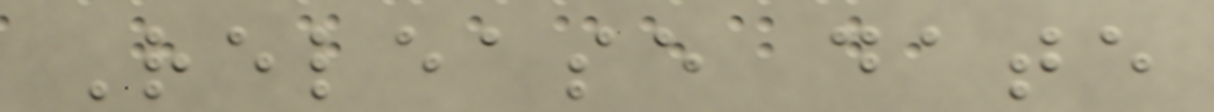Release date
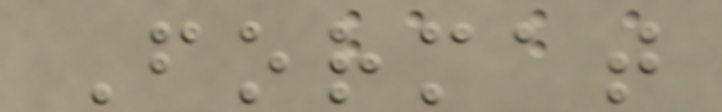Format
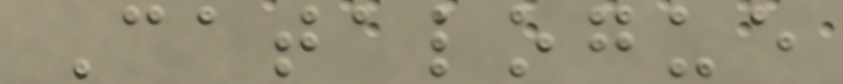Catalogue
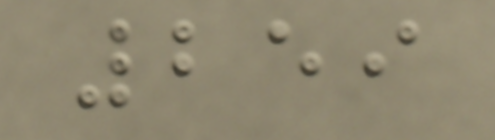259
